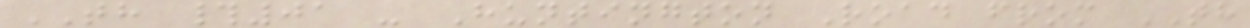TH #01 - Huntington Road from TH
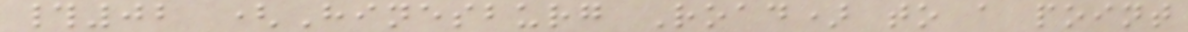#02 (Hinesburg Road) to a point
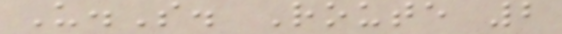U.S. Route 2
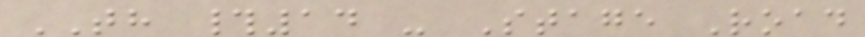TH #14 - Stage Road
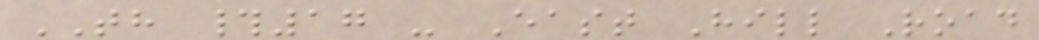TH #17 - East Hill Road
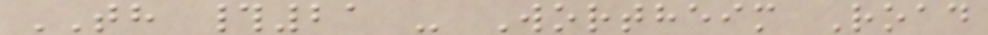TH #21 - Wortheim Road
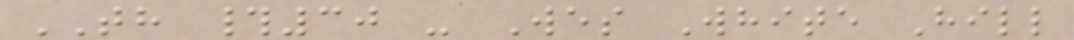TH #30 - Wes White Hill
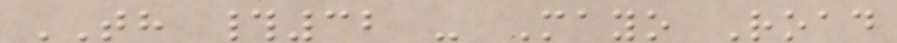TH #32 - Mayo Road
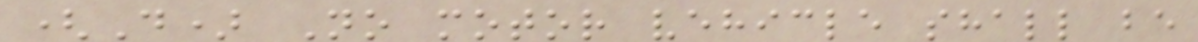(D) No motor vehicle shall be
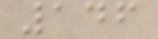146
